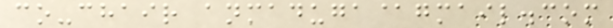co-chair anmaduga@gmail.com
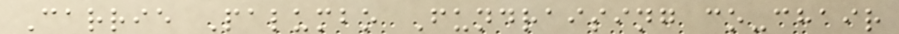Carrie Palumbo Fundraising co-chair
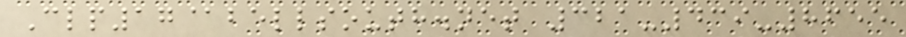Clp17@bellsouth.net 321-439-8655
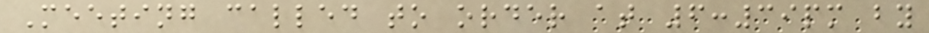Meeting called to order at 6:39pm by
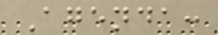Agenda:
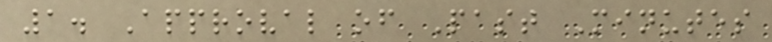1. Approval of Past Minutes
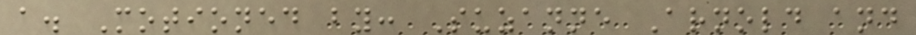a. Motioned by: Suzanne Arnold and
